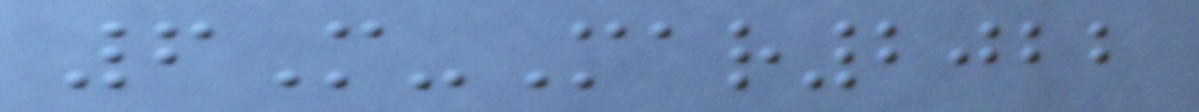6M-Mar2022
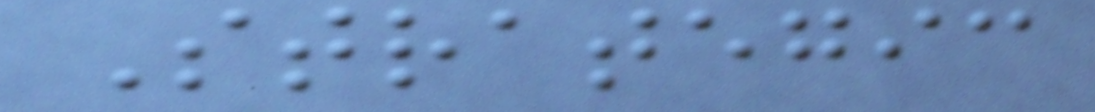Strategic
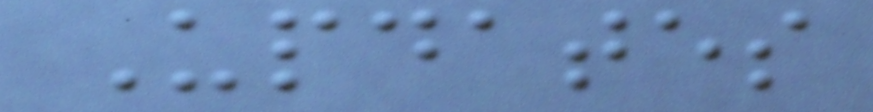Updates
